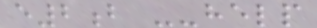e2b --help
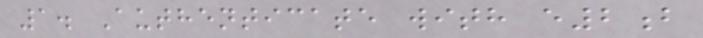1. Authenticate with e2b
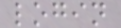login
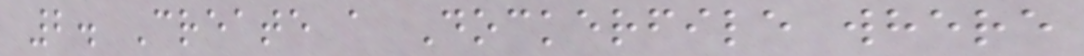2. Create a Dockerfile where
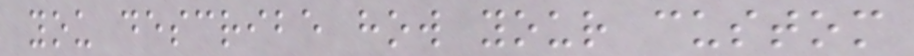you describe how your custom
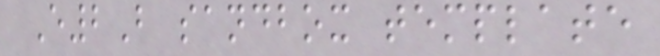E2B sandbox template
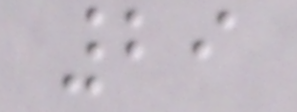29
